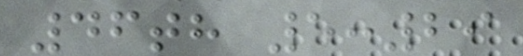46th 5:29
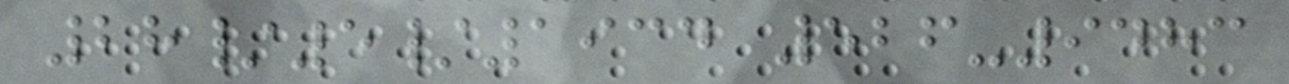28/5/1934 526-9483
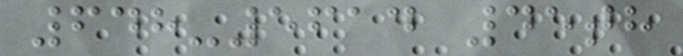648-5614 45th
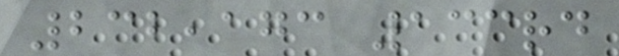232,173 133rd
